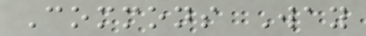Commons Way
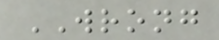WRONG
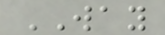WAY
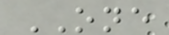ONE
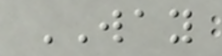WAY
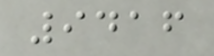9416
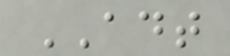ADT
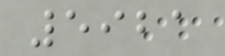5921
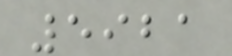5921
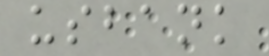usbank
